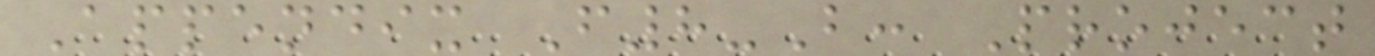Appendix F8-B: Project
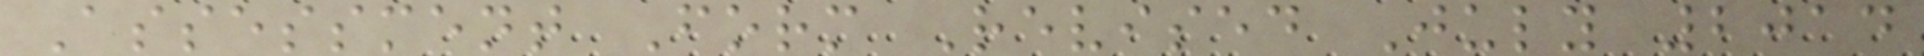Assessment Form Revised July 2014
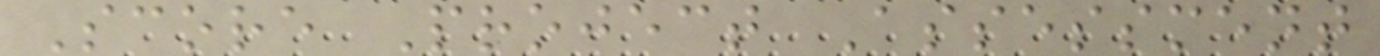Score Project Assessment
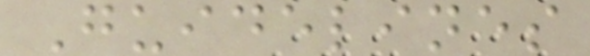Guidelines
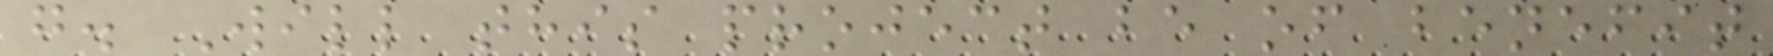g. Will this project be of benefit
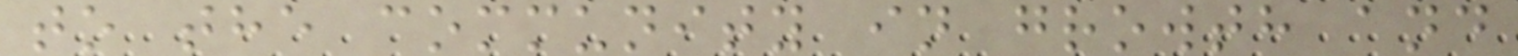to the community in growth and
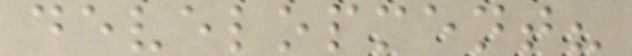development?
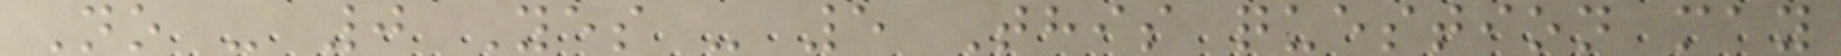No - 0 Yes - 5 This question may
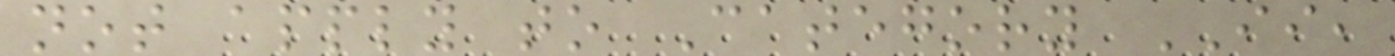not apply to Category II,
